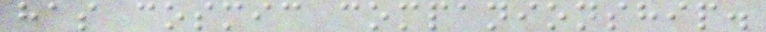has cosmic companionship.
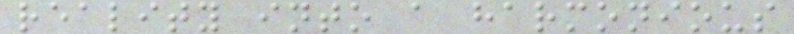reality into a harmonious
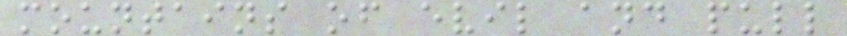mountains of evil and pull
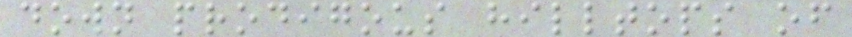down prodigous hilltops of
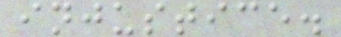injustice.
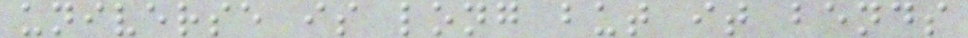universe is long but it bends
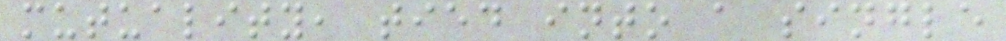mutuality, tied into a single
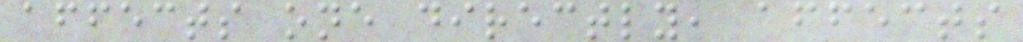affects one directly, affects
